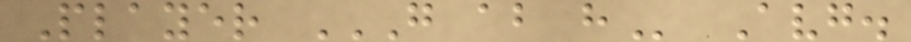Player G AB H Avg.
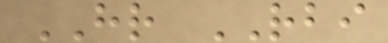HR RBI
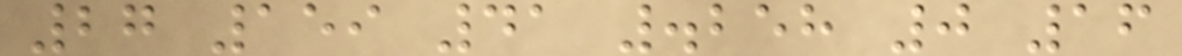27 159 41 .258 0 16
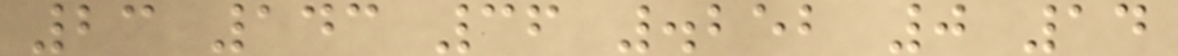23 143 36 .252 0 14
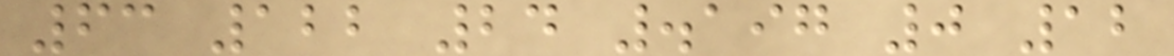63 122 24 .197 0 12
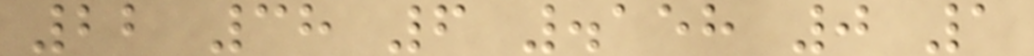22 38 6 .158 0 1
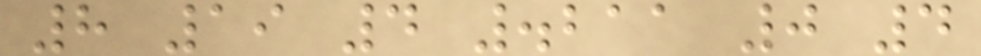8 19 4 .211 0 4
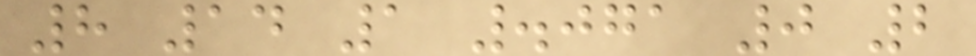8 14 1 .071 0 2
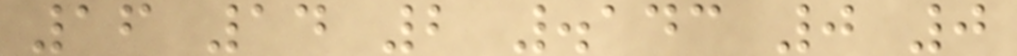16 14 2 .143 0 0
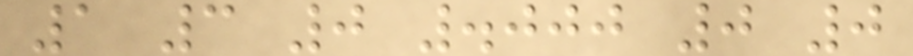1 3 0 .000 0 0
